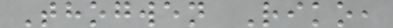Thogwen Riko,
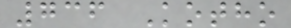736 Kotho
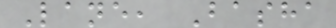Lane, Basha
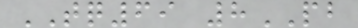TQ69 8PB
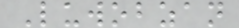Luwobzan
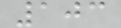103
